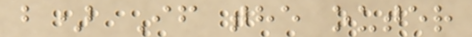b) If the outer
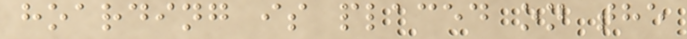hoarding is placed on the
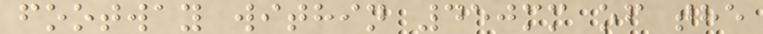footway within 450mm of the
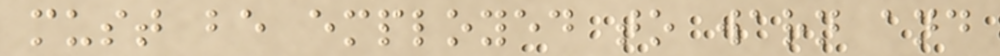must be employed to warn and
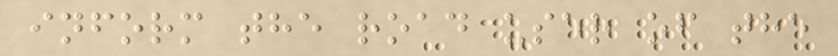inform the road user of the
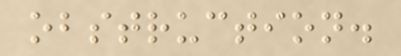obstruction.
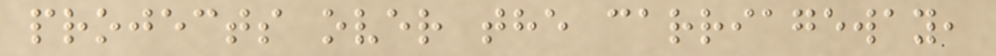projects over the carriageway,
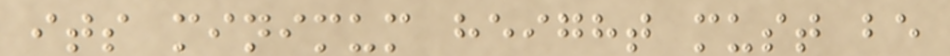its minimum height must be
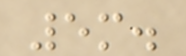5m.
